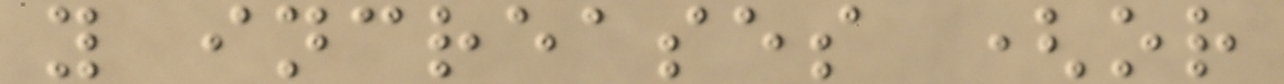y increases (or
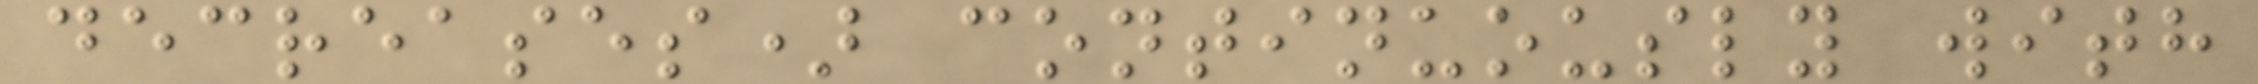decreases) continuously with
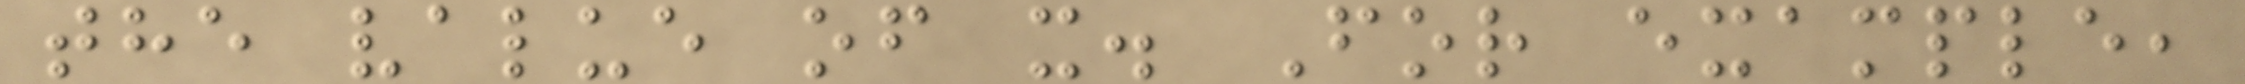the value of x. For example,
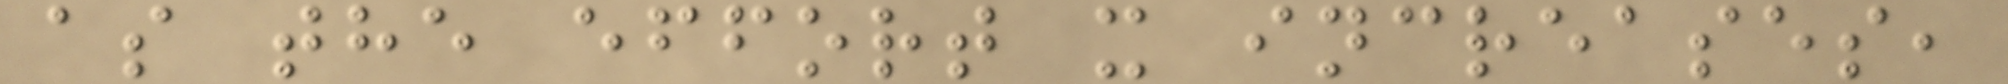as the effort x increases,
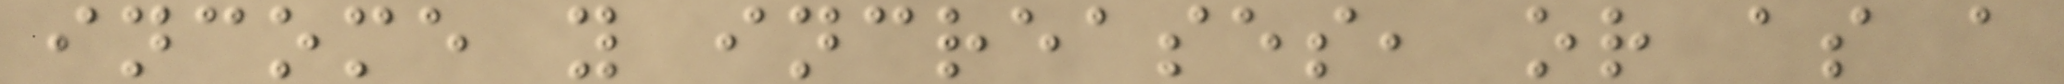income y increases, or as a
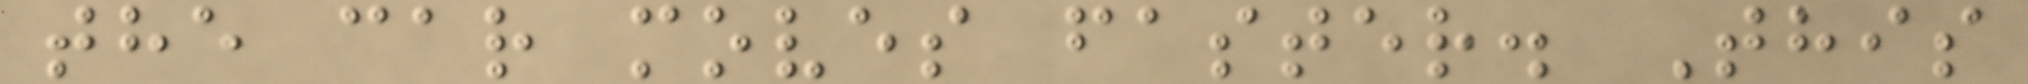the car moves faster. This
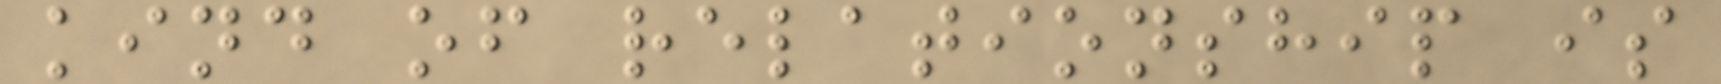kind of relationship is
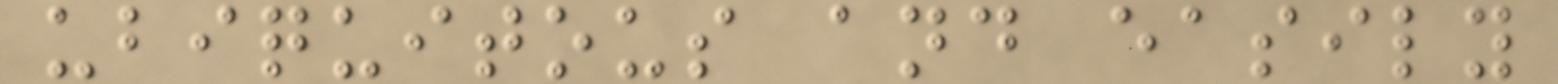ubiquitous and easily
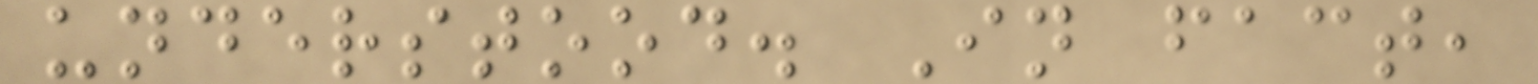understood. In fact,
